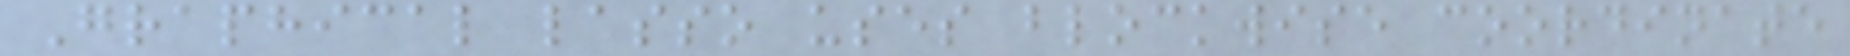Graphical lasso uses blockwise coordinate
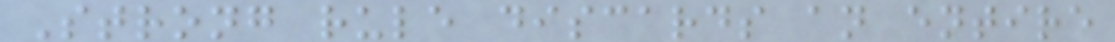Strong rule discards an entire
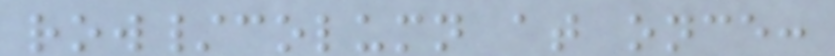row/column at once:
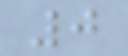0
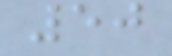50
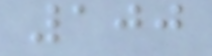100
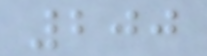200
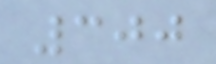300
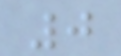0
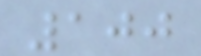100
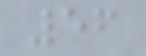56
